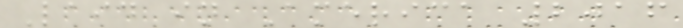Laid in America 2016
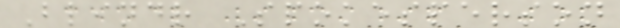Blindr Spokesperson
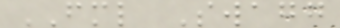FML Swagg
